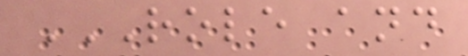ROLE AND
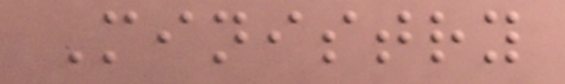Ministry
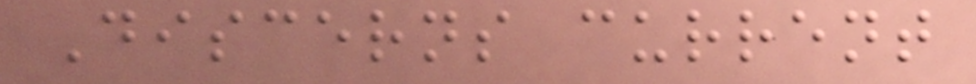Discerns current
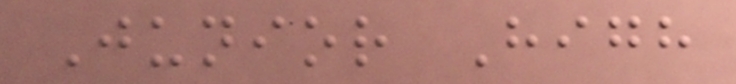Junior High
